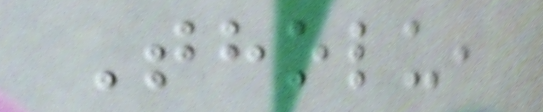Tholu,
